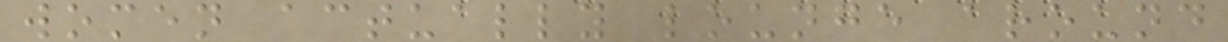women actually lounge around
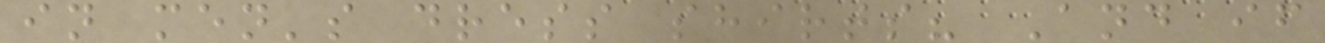in men's dress shirts? And if
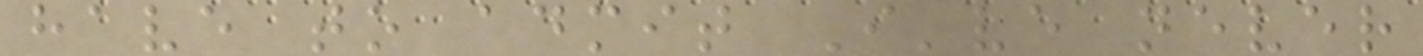have to admit I've never
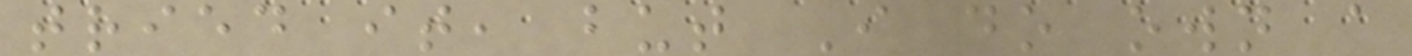tried it, but I do own a
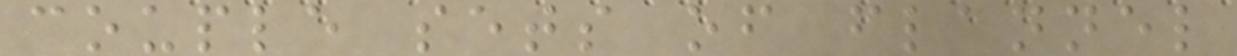couple sets of flannel
